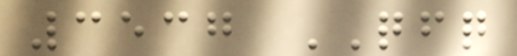3537 QFQ
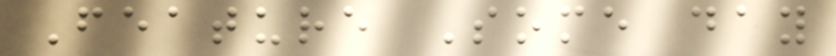Feature Some day
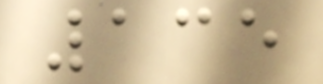135
